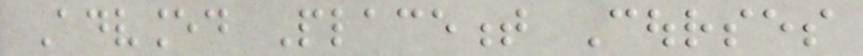Advanced Placement Courses
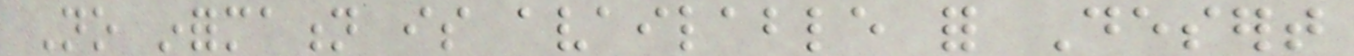No information is available for Desert
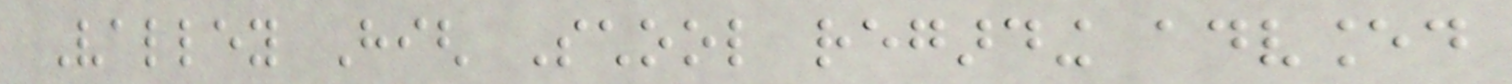Valley High School regarding advanced
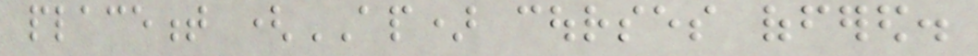placement (AP) courses offered.
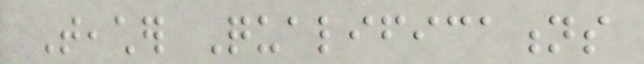Teacher Qualifications
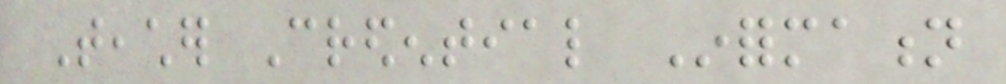Teacher Credential Information
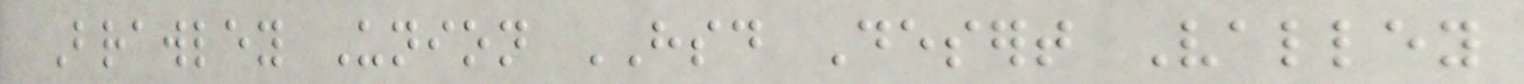Brawley Union HSD Desert Valley
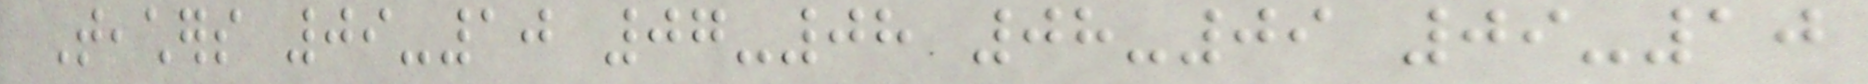Teachers 09-10 07-08 08-09 09-10
